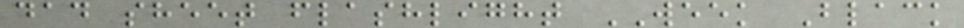dad sheet flashlight WEEK Black
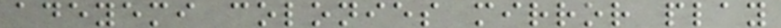adeyemi colonies mirror play
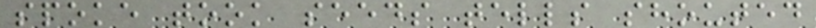spoke took seeds tells shouted
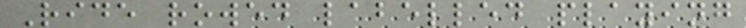Ride rowed labelled playing
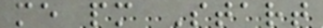me pm Start
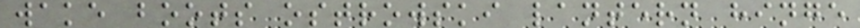wake boots ostrowski lantern hinge
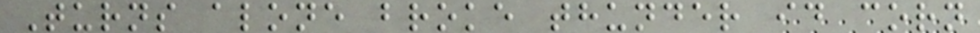Turns alone broke thunder id corn
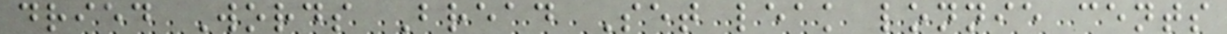dried Words Bread Set leak lonnie cents
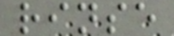rinse
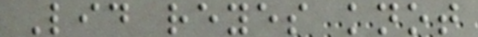Lid reyes knot
